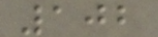102
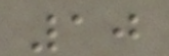10
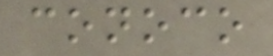conoco
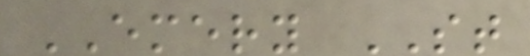EMERY ST
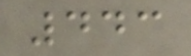443
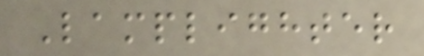Lamplighter
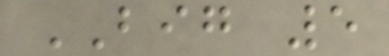BIG 5
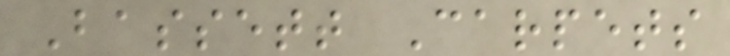Bassett Carpets
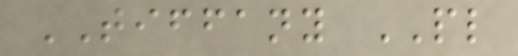TIFFANY PL
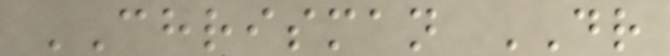CHRISMAN DR
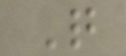Q
